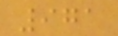971
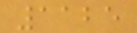1125
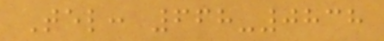Tel: 668-0838
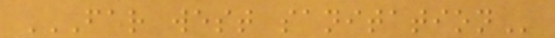FAR WEST SANITATION
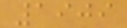1909
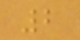2
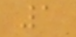1
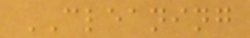CLEANING
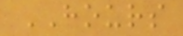HOURS
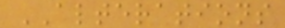ALTERATIONS
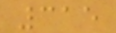315
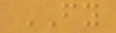FY
